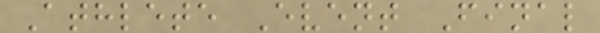Athlete Event Final
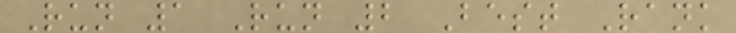Run 1 Run 2 Best Rank
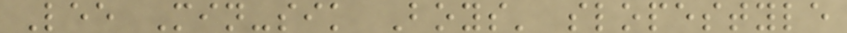Lee Min-sik Boys' slopestyle
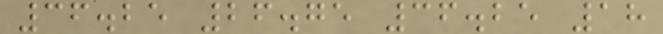36.25 26.75 36.25 18
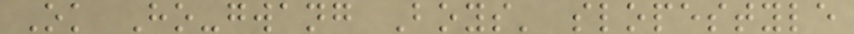Ok Ho-gwang Boys' slopestyle
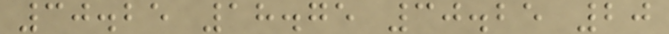30.25 18.75 30.25 20
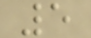5
